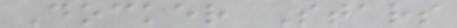Docker Stars
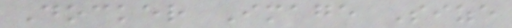Docker Image Size
